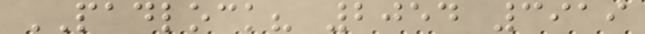PADLOCK? 2054 3919
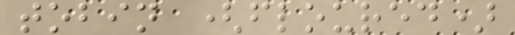tobin (floured)
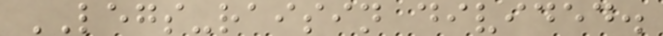LEGS-raisin divided.
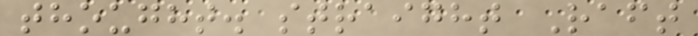thought. straight Raft
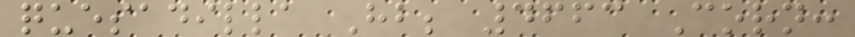quesadilla Hb; 4663 Corn:
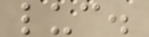luc.
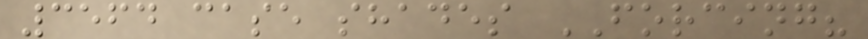3564 case shades FORCING?
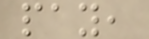pay,
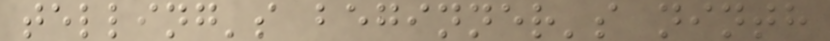telling's beginner's ninth
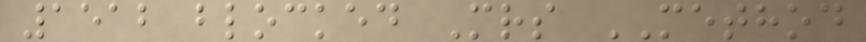1512 blocked Mrs METHOD
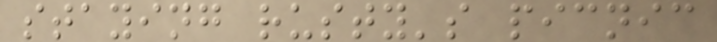staying rusty's picnic
